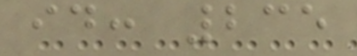id: 235
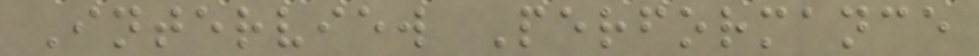Interview Performance
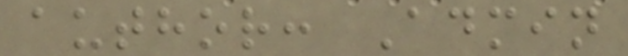author: Admin
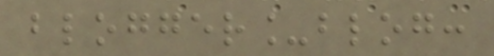blogger_blog:
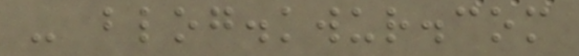- blog.kwur.com
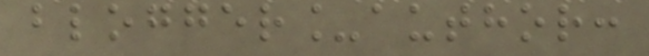blogger_author:
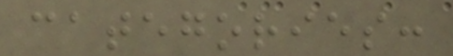categories:
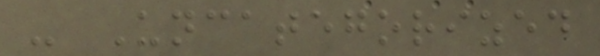- Uncategorized
